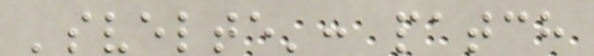'svelte': patch
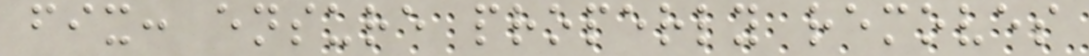fix: ensure properly removes
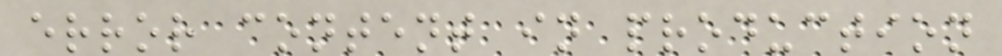error content in production
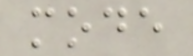mode
